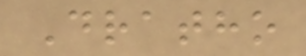Dratho
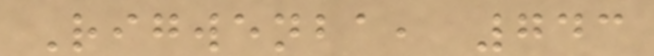Rigwenba, 743
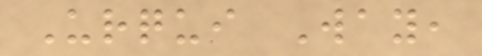Urqui Way,
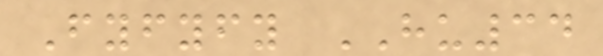Fyfyfy HU34
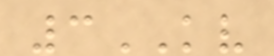3KV
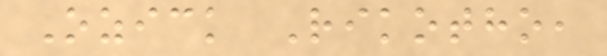Ozick Rikotho,
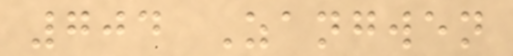704 Zangwen
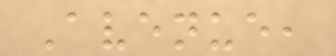Avenue,
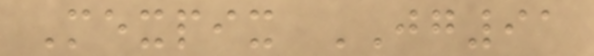Mexpix JG91
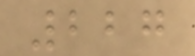227
